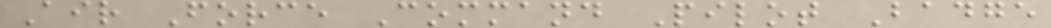Air Force Command Pilot Badge
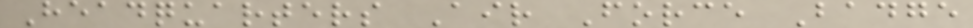Headquarters Air Force Badge
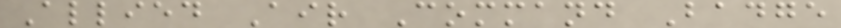Allied Air Command Badge
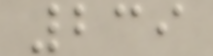239
